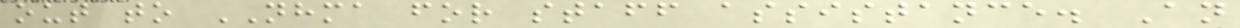out to NHMA for staff assistance. An
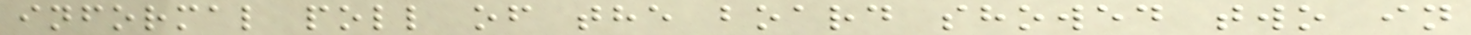informal poll of the board showed two in
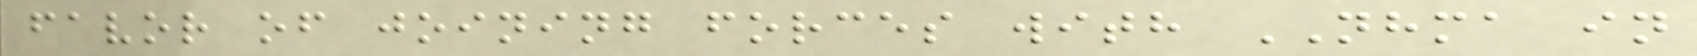favor of joining forces with NHMA in
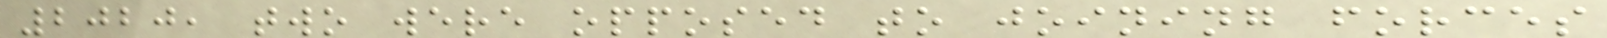2020, two were opposed to joining forces
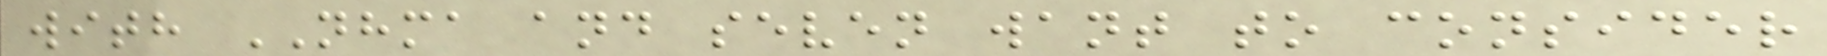with NHMA and seven want to consider
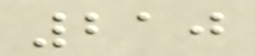210
